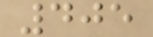405
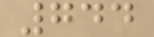744
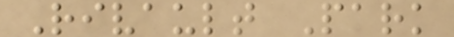Rivault Park
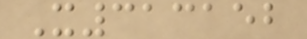X313152
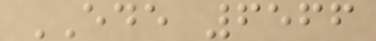EDE 6566
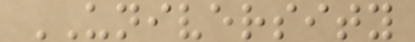UNIVERSITY
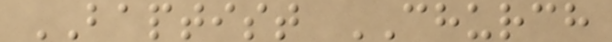BAPTIST CHURCH
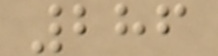286
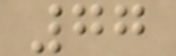77
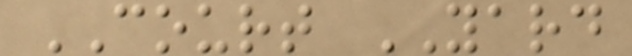COURT YARD
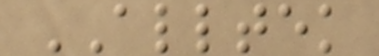ALLTEK
